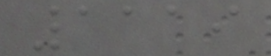1119
